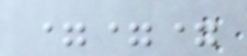===
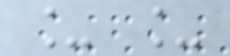_ _
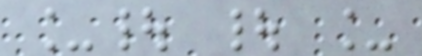_| | _
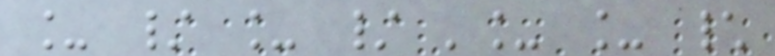_ / _ / '_ _ \
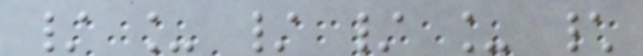/ _ / / _ \
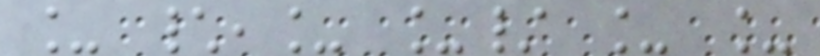_ \,_ _/ _ _
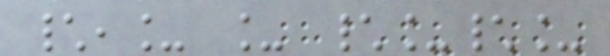\,_ _ \_\_
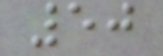50
